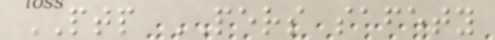PTP PERS safety
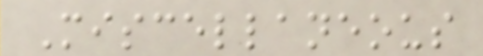Miscellaneous
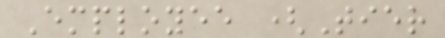Employee (Tier
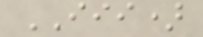III)
